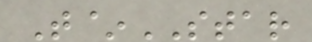T~STAR
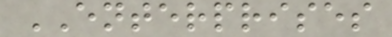ENTERPRISES
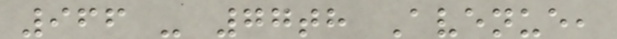966 - 77th Avenue,
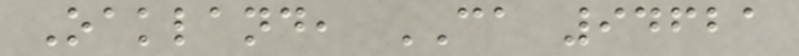Oakland, CA 94621
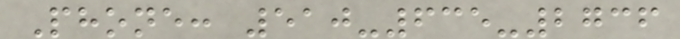Phone: 510-635-2736
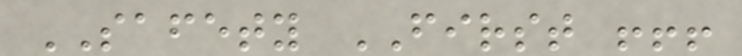SAFETY FIRST !!!
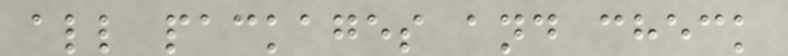all packages and check
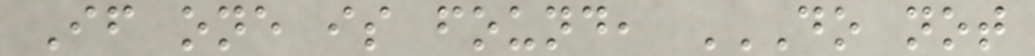If one is found, DO NOT
